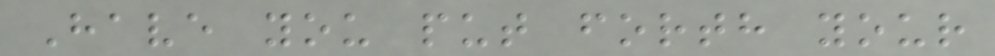Have you put forth your
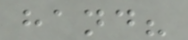hand?
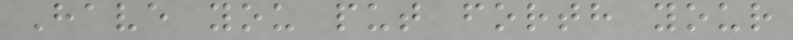Have you put forth your
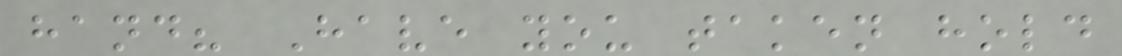hand? Have you taken hold
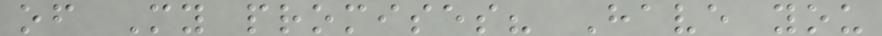of My promises? Have you
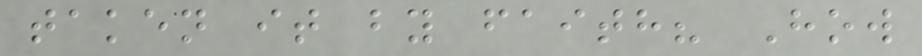taken it by faith? How
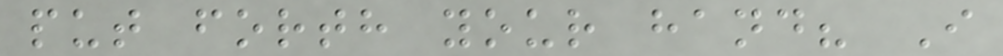put forth your hand? I
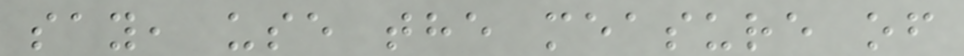say, use the measure of
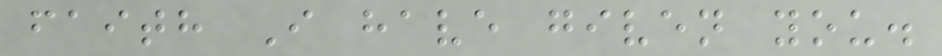faith I have given you.
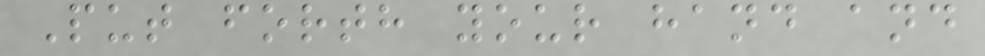Put forth your hand and
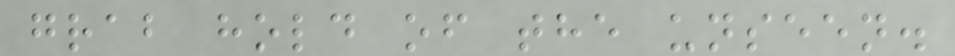grab hold of the unseen.
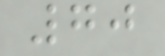70
